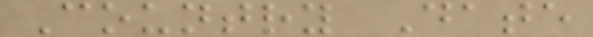Country Date
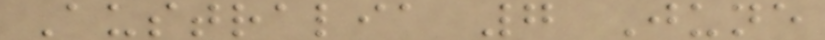Australia 7 June
